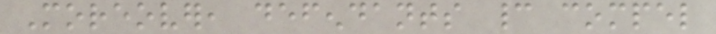Moreover, defendants cannot compel
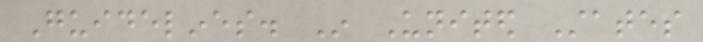Guidelines. In United States
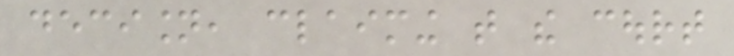decision, claiming that the court
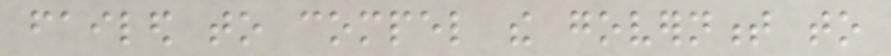failed to compel the government to
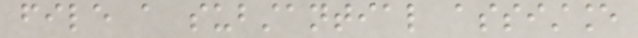file a substantial assistance
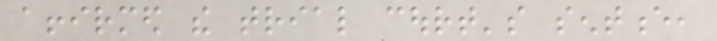affirmed the trial court's sentence,
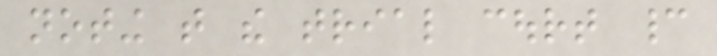noting that the trial court cannot
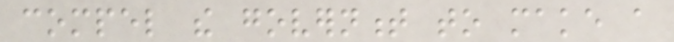compel the government to make a
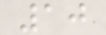10
